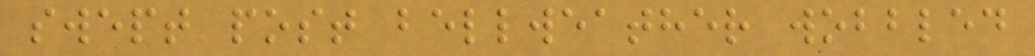swept post bellweather wobbled
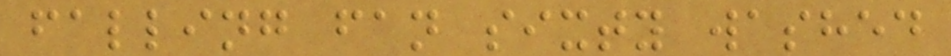falling fan sixty washed
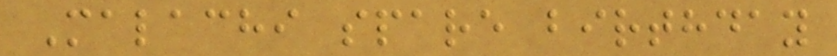Malachi spare birthday
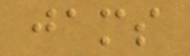jams
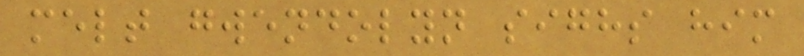melt gwendolyn sighs him
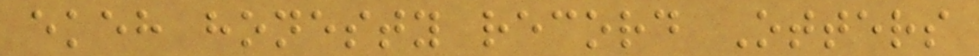ekeh honesty record Otters
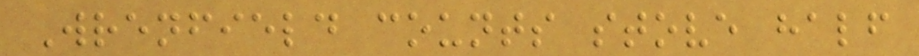Wrenfield counts stove half
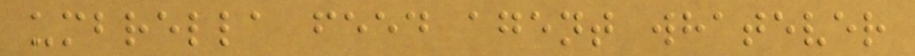umbrella feed agent whatever
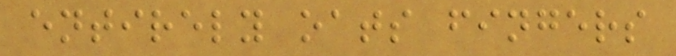entirely oats fingers
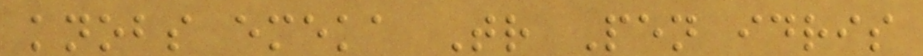knobs emeka Tr Pen idris
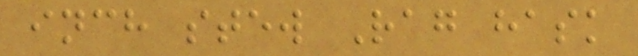inch stew Rag hask
